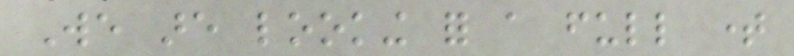We are looking for a full time
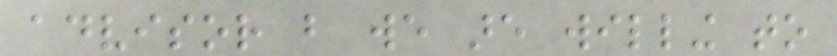advisor but we are willing to
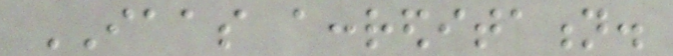IAAS accreditation.
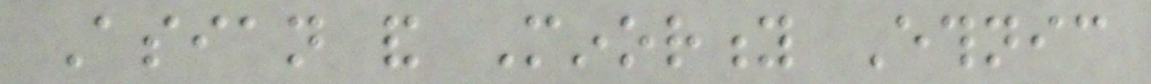Asian and Minority Ethnic
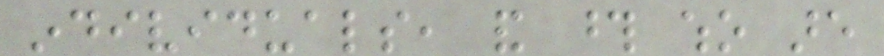individuals, and those who are
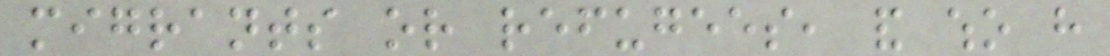migrants or refugees, and who have
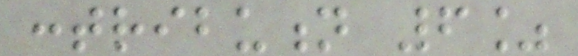contribution 6%
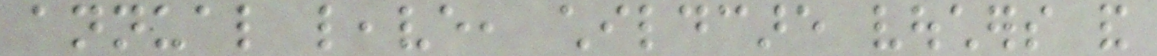annual leave, childcare vouchers and
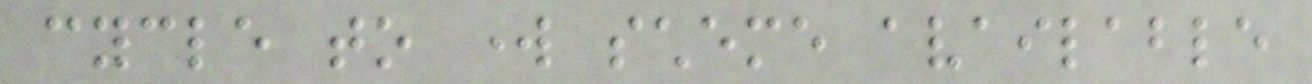cycle to work scheme available
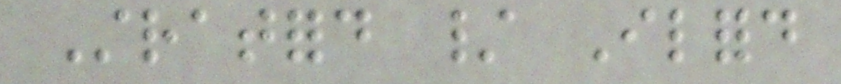Stratford / Ilford
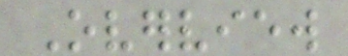Overview
